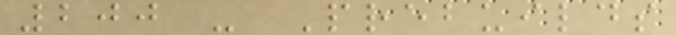200 - Prebuilds
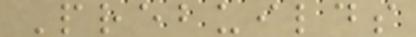Prebuilds
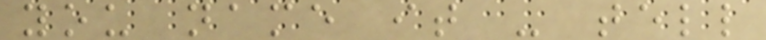you name it - tell
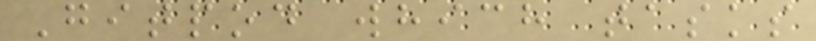Gitpod which tasks
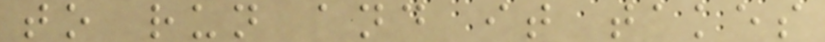to run and it takes
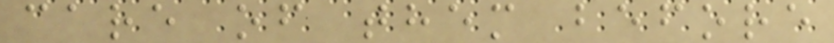care of them before
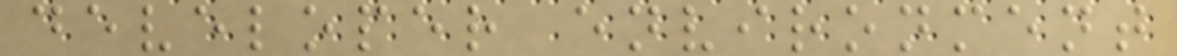developer environment
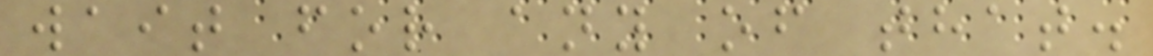wait for any of that.
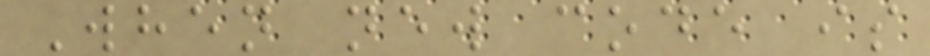When new code is
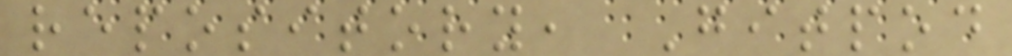repository, Gitpod
